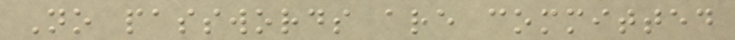No passwords are committed
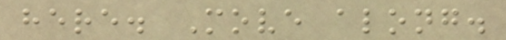here. Move along.
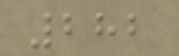282
